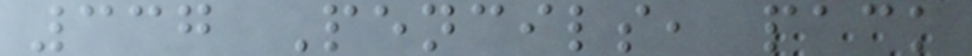337 Pencils, pack
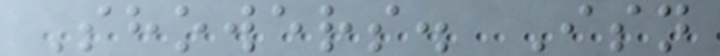Showers. Isn
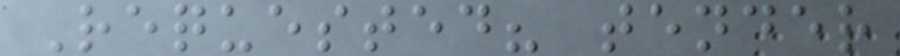Requested? tender
